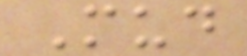Mud
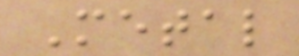Metal
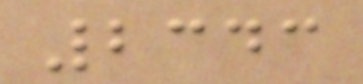2343
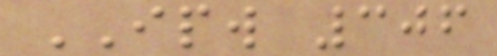IPW 306
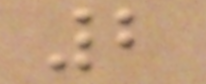2
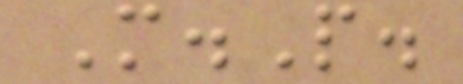M.P.
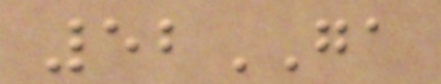52GA
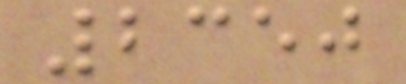2350
